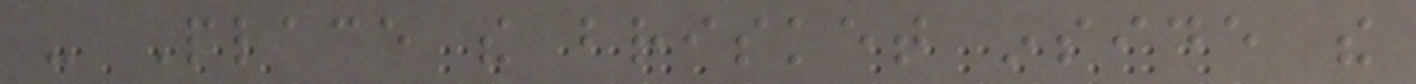- Place the brisket inside the
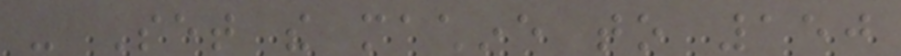- Set the machine to 150
